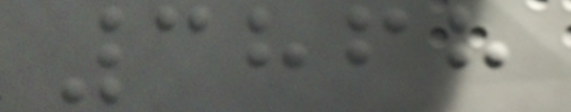3868
